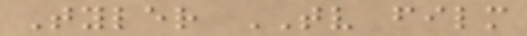Tyler TV film
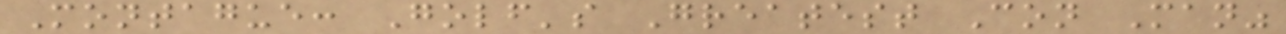Montague: Golf's Greatest Con Man"
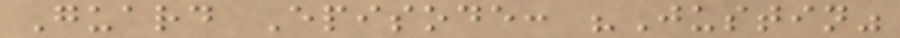Guard Episode: "Justin"
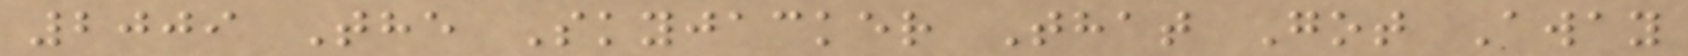2009 The Skyjacker That Got Away
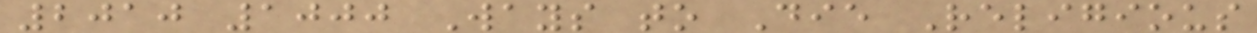2010 1000 Ways to Die Religious
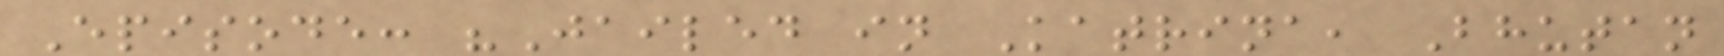Episode: "Jailed in Katrina, Bhutan
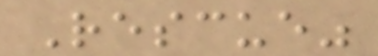Rescue"
